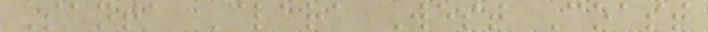Santa Clara West Coast
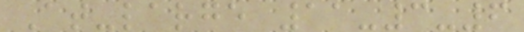At-large 11-3-6
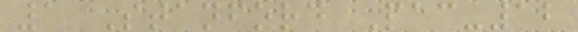1 Stanford Pac-12
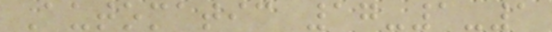Automatic 17-1-1
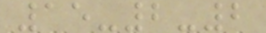15-2-2
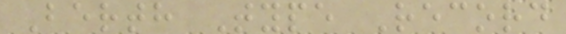Berth Type Record
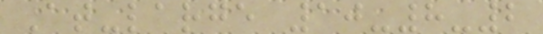At-large 10-8-2
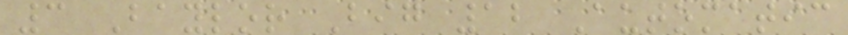3 Baylor Big 12 Automatic
